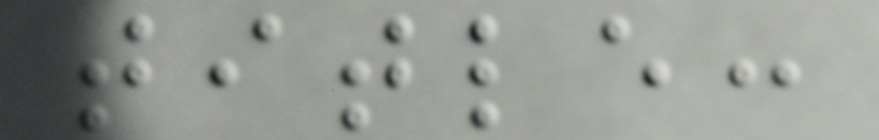title:
